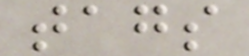tags
